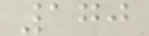170
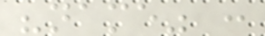"name" :
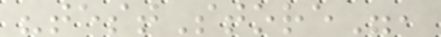"testStore",
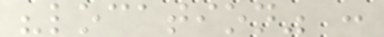"location" :
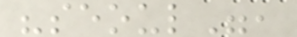"seoul",
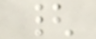{
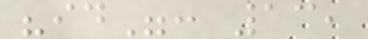"id": 13,
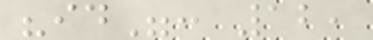"id": 12,
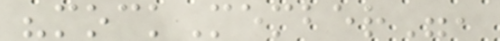"mockMember",
